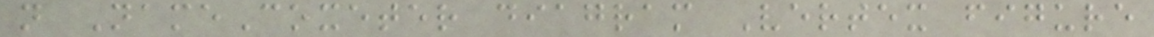n NameCoxeter diagram Vertex figure
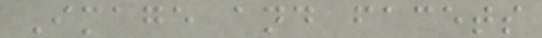Image and facets
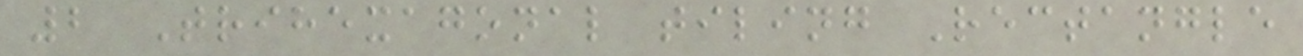2 Trihexagonal tiling Rectangle
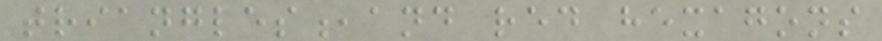triangles,and red hexagons
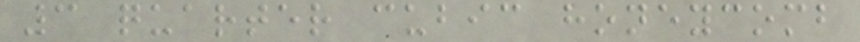3 quarter cubic honeycomb
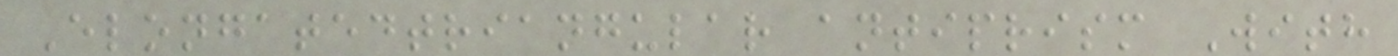Elongatedtriangular antiprism With
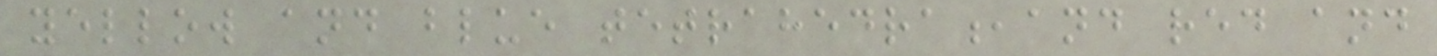yellow and blue tetrahedra,and red and
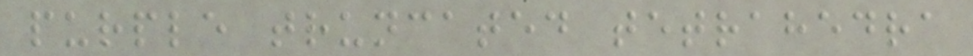purple truncated tetrahedra
